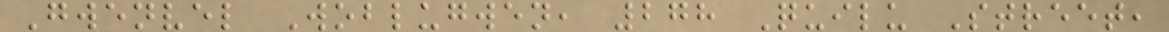Gwenvel Woblugwen, 278 Quilu Street,
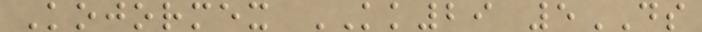Kojormex KK29 5DS
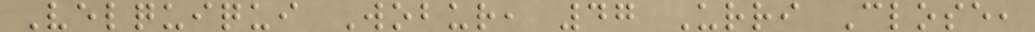Velquiqui Wobur, 47 Urri Close,
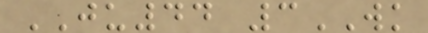JU44 3WK
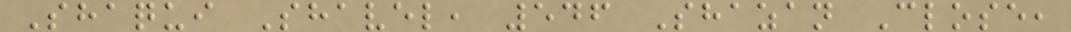Shaqui Shavel, 546 Shazan Close,
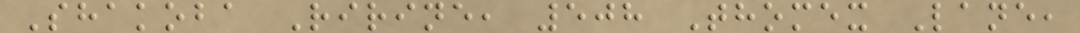Shakoba Ririne, 508 Thomex Lane,
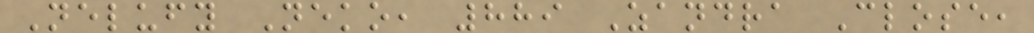Nelufy Neko, 889 Zandra Close,
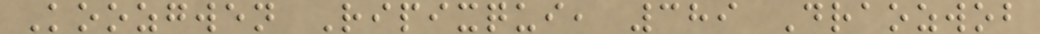Koozgwen Ripixqui, 389 Draozwob
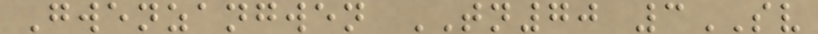Gwenzangwen TN70 3SV
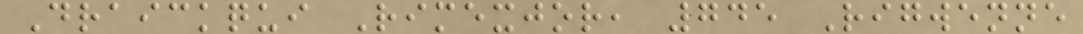Draickqui Rimexjor, 745 Rigwenne
